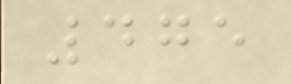475
